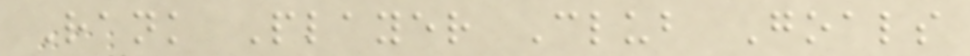Rank Player Club Goals
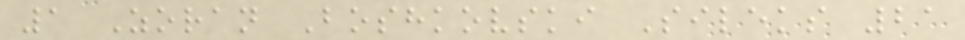1 Zoran Boshkovski Sileks 21
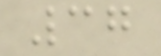37
